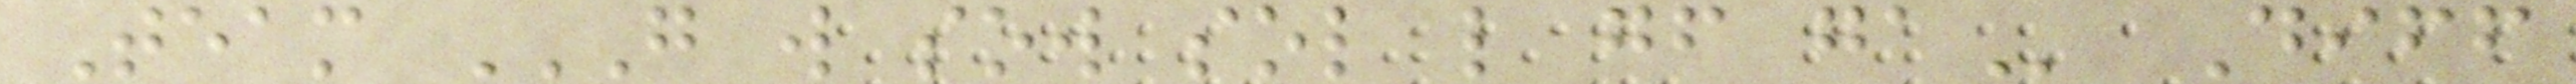Team G W SOW SOL L GF GA Diff
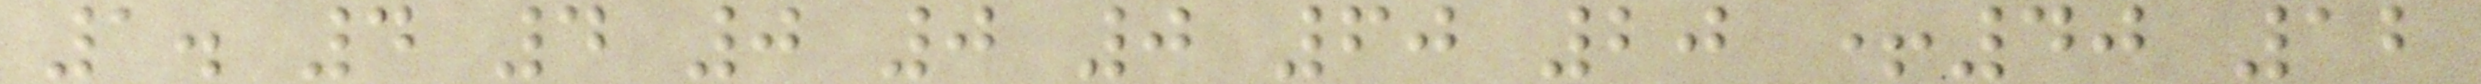1. 4 4 0 0 0 60 20 +40 12
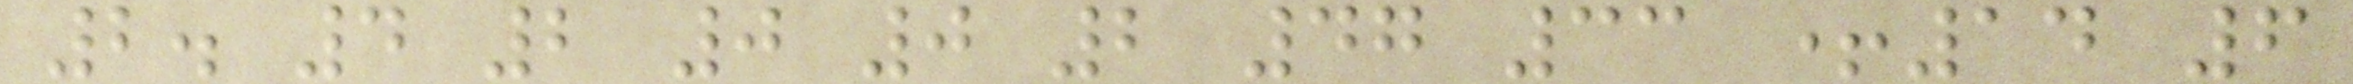2. 4 2 0 0 2 47 33 +14 6
